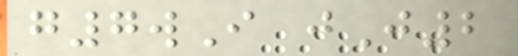g7wI jJ2
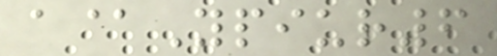a@Ypiur6
